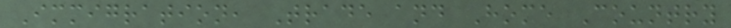Immigration, Trade and Home Country
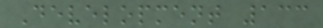Development 133
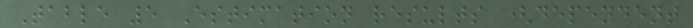Table 5 Estimation results (dependent
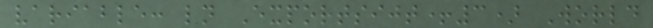variable: ln Exportsijt+3) World
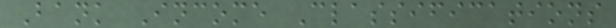Bank Income Classifications
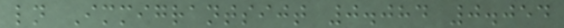ln Immigrantsijt 0.084 0.054
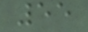55
